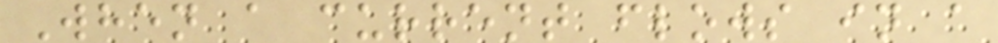When a current flows in a
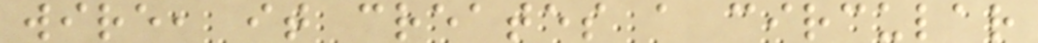wire, it creates a circular
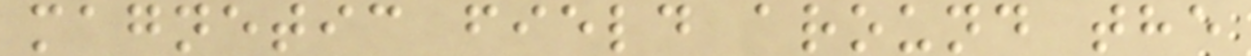magnetic field around the
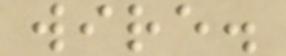wire.
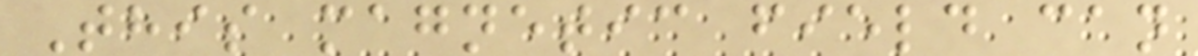This magnetic field can
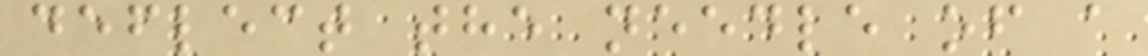deflect the needle of a
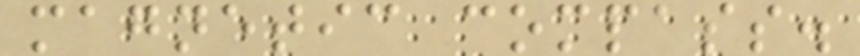magnetic compass.
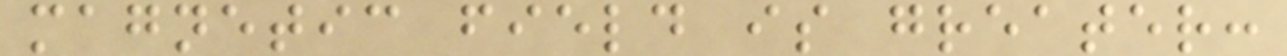magnetic field is greater:
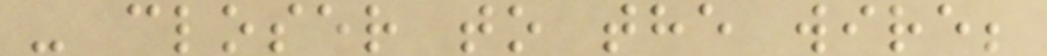- closer to the wire;
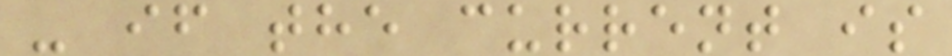- if the current is
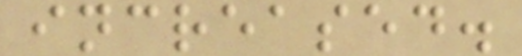increased.
